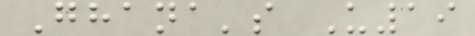Ghana's U19
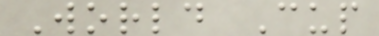World Cup
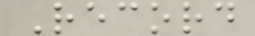Record
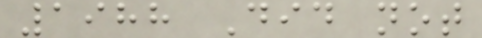1988 Did not
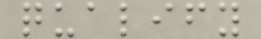qualify
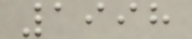1998
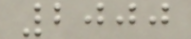2000
